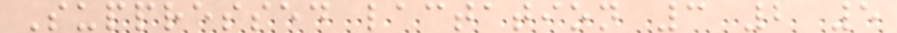Suppressed lactation 3 2 5
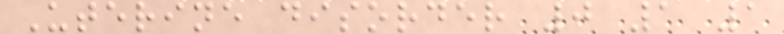Uterine disorder 0 1 1
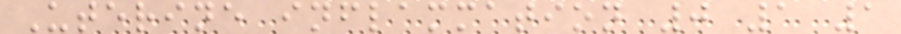Uterine inflammation 0 1 1
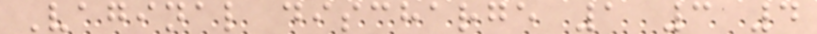Vaginal discharge 1 3 4
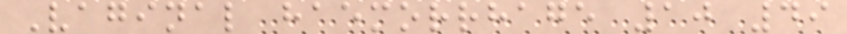Vaginal haemorrhage 10 49
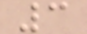3
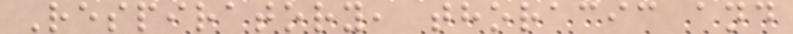Respiratory, thoracic and
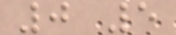0 5
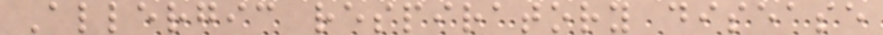Allergic respiratory disease
